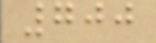700
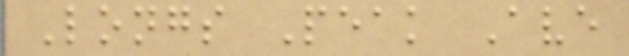Longs Peak Ave
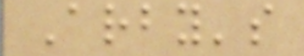Arby's
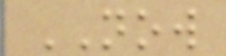NOW
